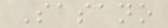Sasano
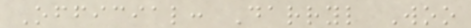Official: Darryl Woo
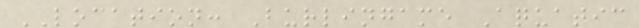LOCATION: Burlingame Aquatic
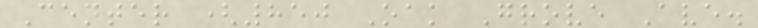Center (850 Oak Grove Ave.
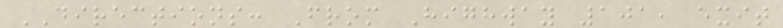DIRECTIONS: From Highway 101, exit
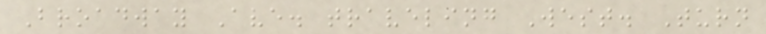Broadway Ave. traveling West. Turn
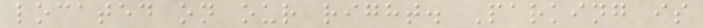located on our right. Parking is
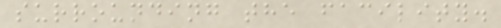surrounding the facility.
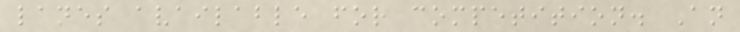lanes available for competition. An
